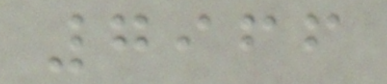7966
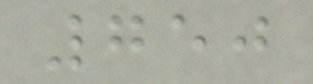750
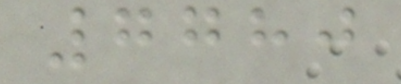7780
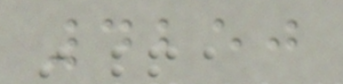4250
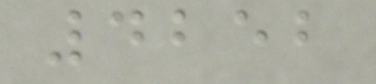4252
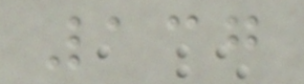137
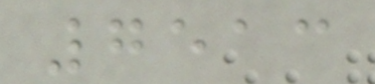7513
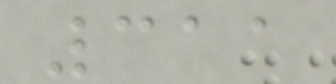311
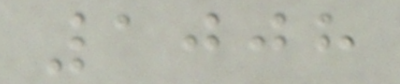1008
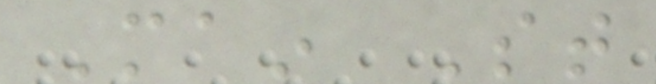Main St
